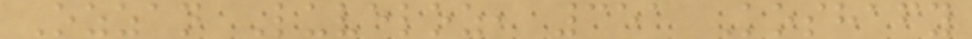Ozzan Luveloz, 351 Koshafy
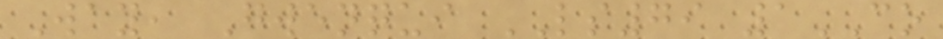Way, Gwenqui LS79 1CO
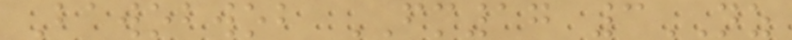Bawobwob FM17 3NZ
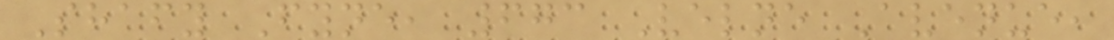Shafy Fyne, 673 Velne Avenue,
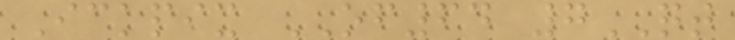Ickpix OF64 7QT
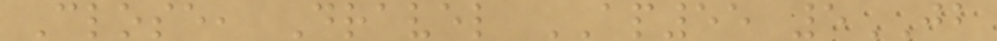Close, Dravel AP55 5JB
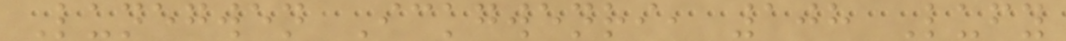Lunegwen Ickgwenri, 108 Lufy
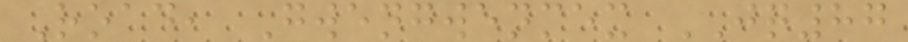Road, Gwengwenmex JQ87
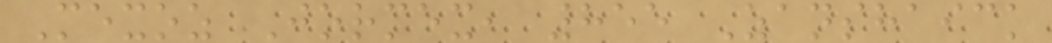Mexoz Jormex, 855 Zanshaick
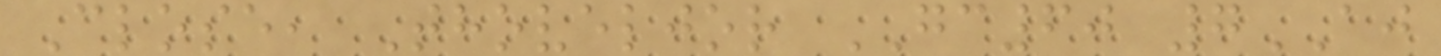Close, Thoveljor GC60 7AJ
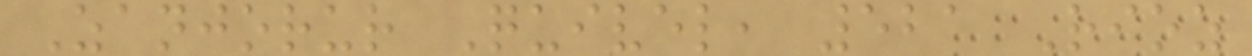Zanjorur Quivel, 521 Rioz
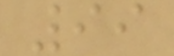99
